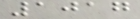1017
